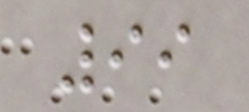99
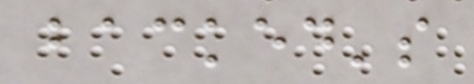backed's
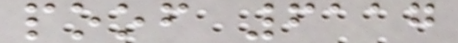poof 6117
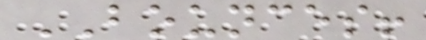BOUNCES!
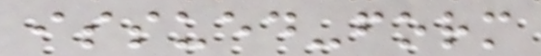issued-form
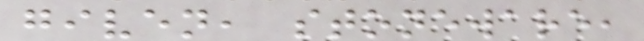given, stoneware,
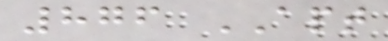876 APT
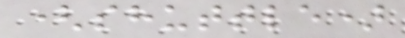(shuttle)
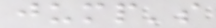jump's
